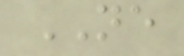NE
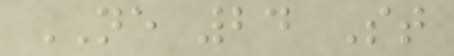NE 24 St
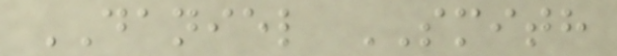DANIEL SMITH
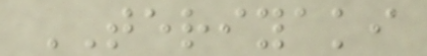TERIYAKI
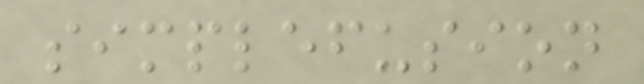simplefusion
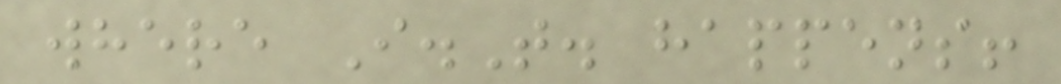where I.T. happens!
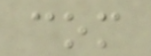com
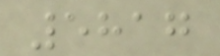5817
